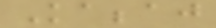Kabbaj
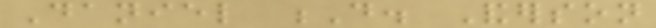Daniel D. Anderson
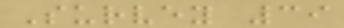Survey 39
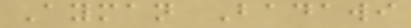Ayman Badawi
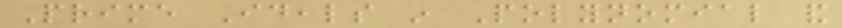Prime Ideals in Polynomial and
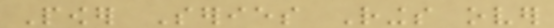Power Series Rings over
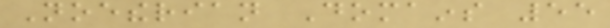Noetherian Domains 55
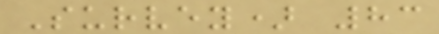Survey) 83
